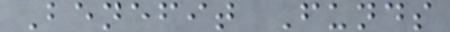Benefit Funds
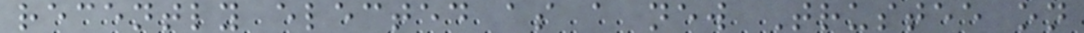recently elected as a new Trustee on
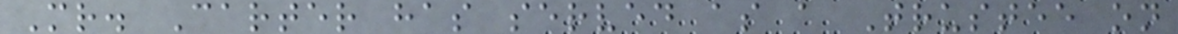Mr. Carter has served as a Trustee on
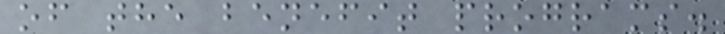of the benefit programs.
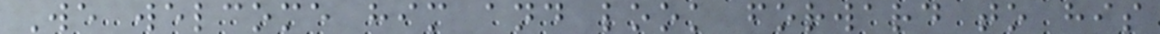We welcome him and look forward to his
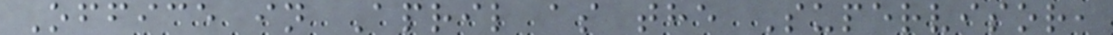Office in April as the Supervisor,
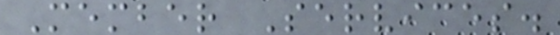Member Services.
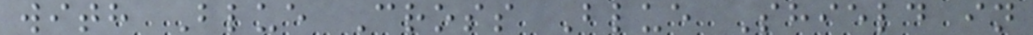with Blue Cross Blue Shield in
